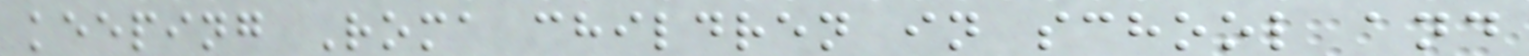keeping Roma children in school and
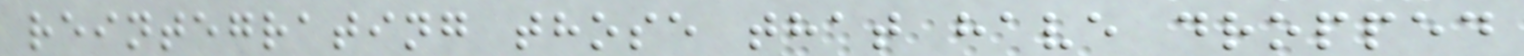reintegrating those that have dropped
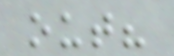out?
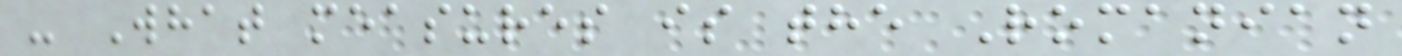- What measures is the Romanian
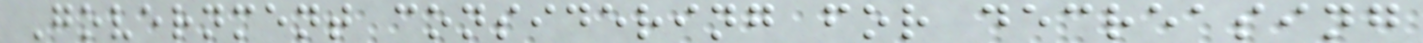Government considering for decreasing
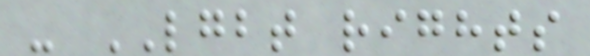- LGBT rights
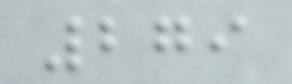279
